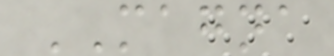MAGNA
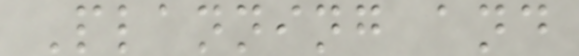Planning and
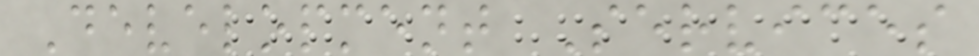Development Services
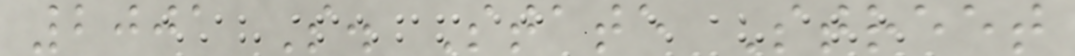2001 S. State Street
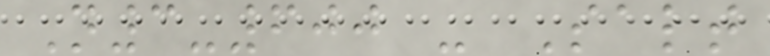N3-600 - Salt
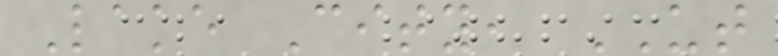Lake City, UT
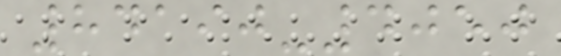84190-4050
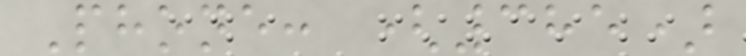Phone: (385)
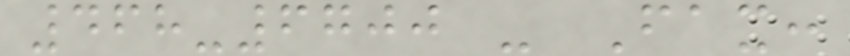468-6700 - Fax:
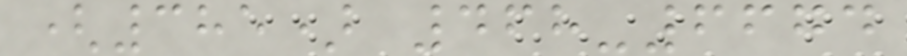(385) 468-6674
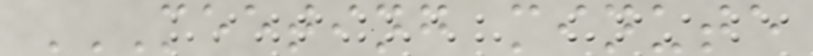MEETING MINUTE
